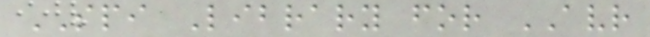SPI Library for AVR
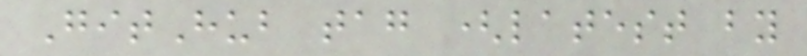GitHub tag (latest by
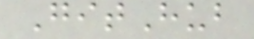GitHub
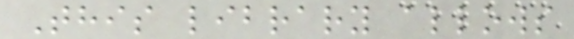This library allows
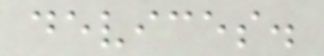devices.
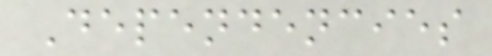Dependencies
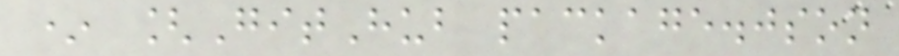* [GitHub package.json
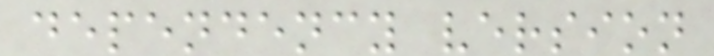dependency version
